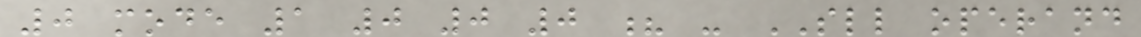0 mode 1 0 0 0 ? - SLL operand
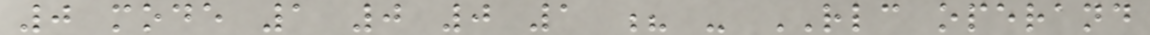0 mode 1 0 0 1 ? - RLC operand
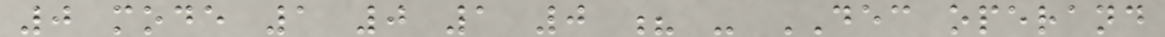0 mode 1 0 1 0 ? - DEC operand
